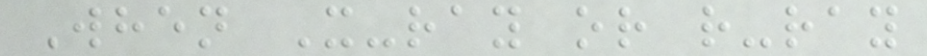When X-ray or r-ray
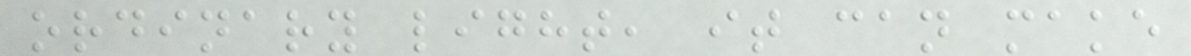ordinary light, it can make
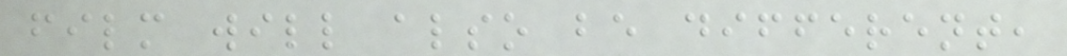film will also be different,
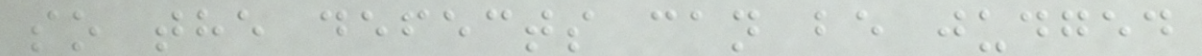so the defects can be judged
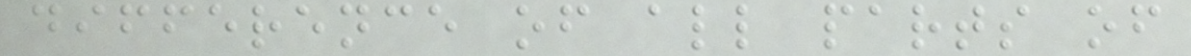difference of all parts of
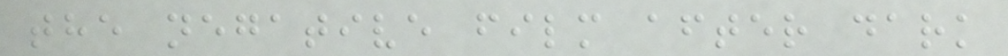the negative film after dark
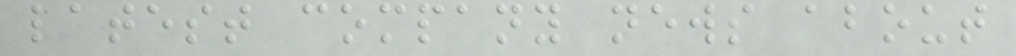latest company news about
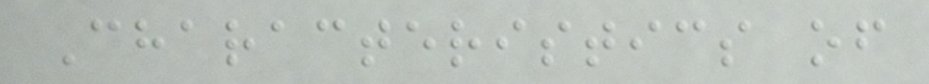Characteristics of
